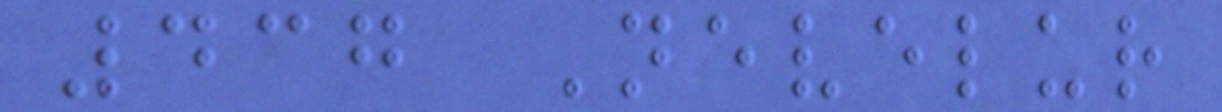437 Nevelur
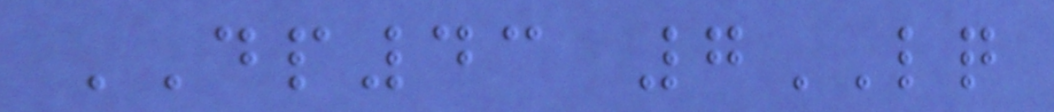DP43 7LQ
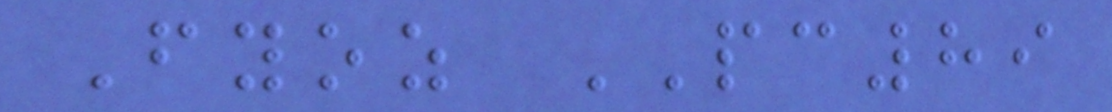Fyoz PC89
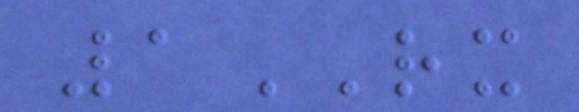1RX
